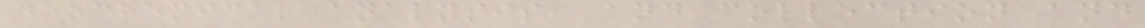geochemical analysis, and collection and
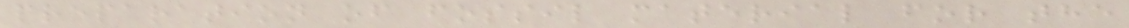preparation of fossil material for the
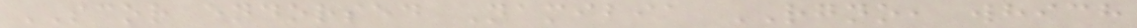SCOR endorsed Namibia RGNO, which
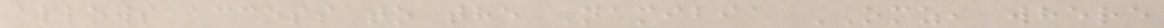allows access to the Namibia OMZ, where
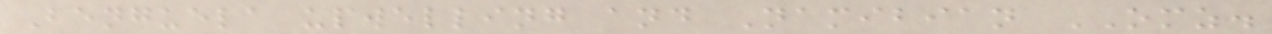Benguela upwelling and Namibian OMZ.
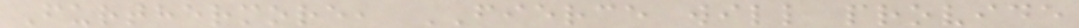Furthermore, FIERCE will provide
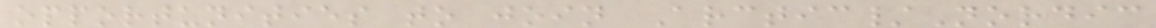opportunities to join Arctic/Nordic
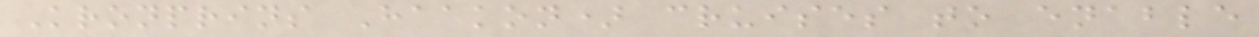Kronprins Haakon) cruises to enable
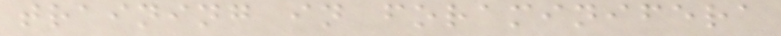training in foraminifera
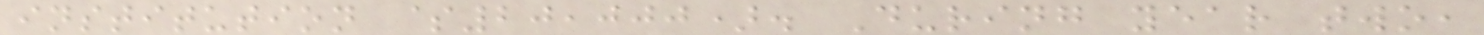institution $20,000). During year two,
